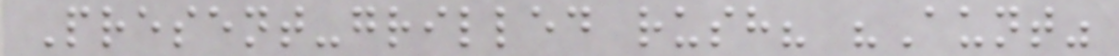Present-grilled rush? "Aunt"
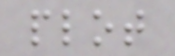plot
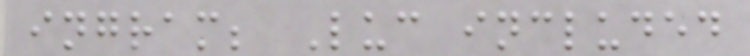ingram; Luc included
